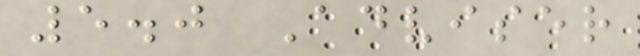5.0 Adviser
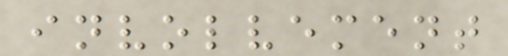involvement
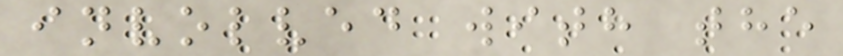involved with the
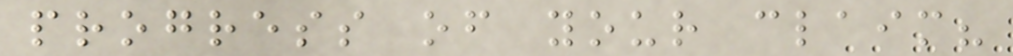progress of your claim?
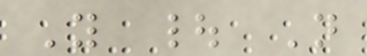Y | N
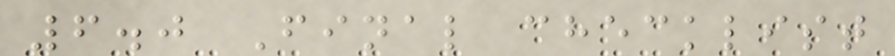6.0 Final checklist
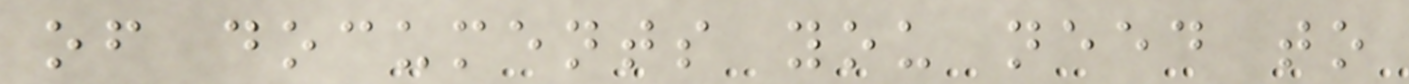of documents you need to
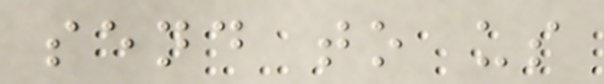send to us
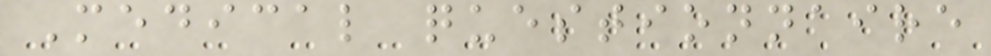Medical questionnaire
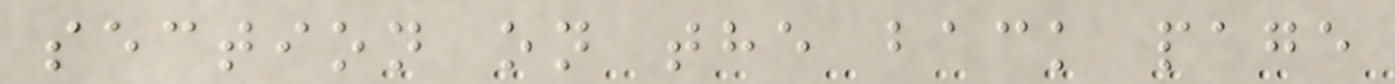section on the back page
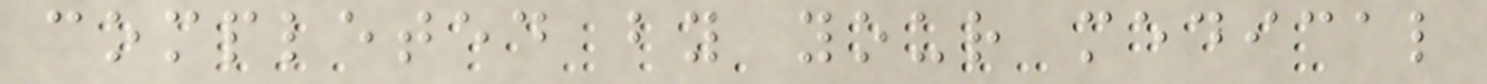completed by your medical
